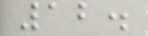12.
